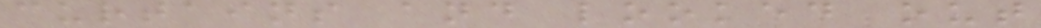curtains and looked out
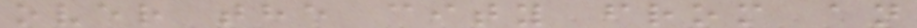over the city from an
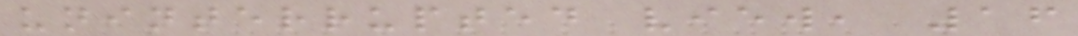uninterrupted view, 16
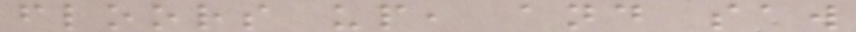floors up, and saw
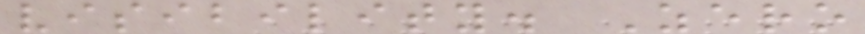visibility. Zero
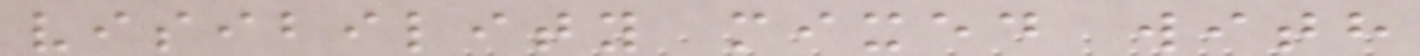visibility mixed with
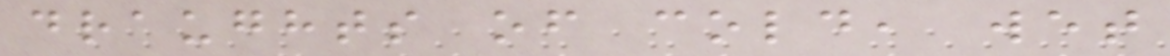draughts of cold, wet
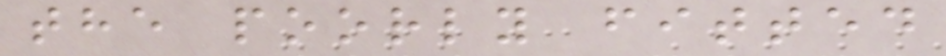the poorly fitted
